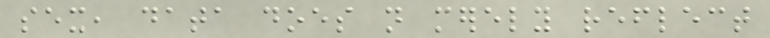sex, data does not merely reflect
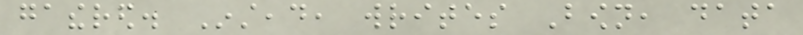gathered. Instead, writes Bown, data
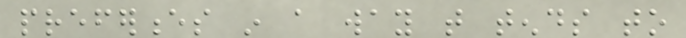preferences in a way that tends to
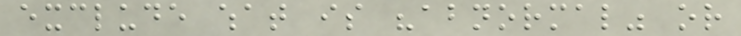exclude what is "abnormal" or
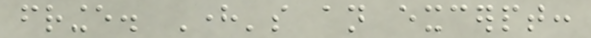fringe. Here's an excerpt:
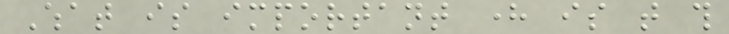What is important here is that this
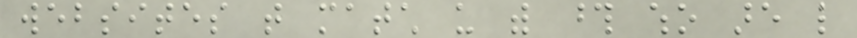websites that match us with those who are like
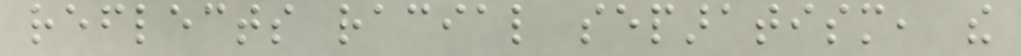reflects racial separatism, the
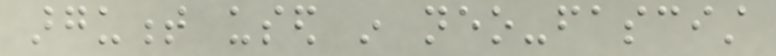argument used in neo-fascist
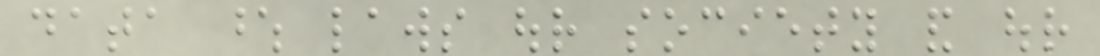data whose laws our society and our
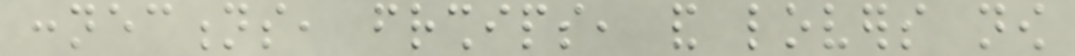connections, friendships, and lovers now
